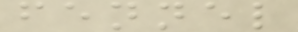fennel
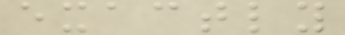exactly
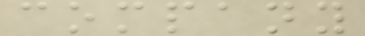company
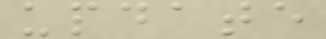update
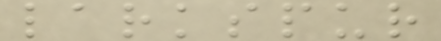larkspur
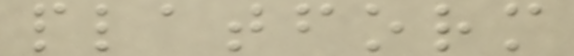platform
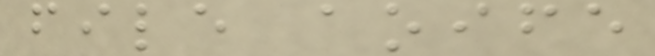file aoife
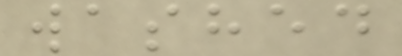washed
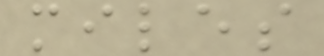miles
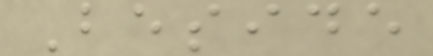Beside
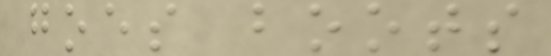goes boots
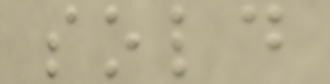sold
